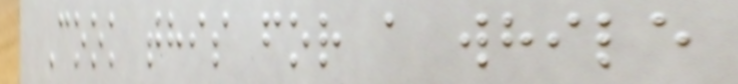Cook this for a while
